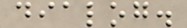dialog.
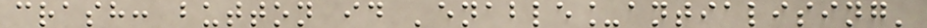crash: button id 'enable_antialising'
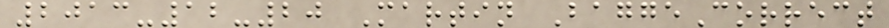2013-12-20 Martin BaggeCorrect
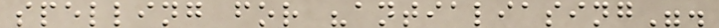spelling for "antialiasing".
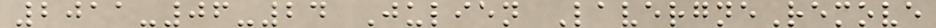2011-06-24 Julien LavergneRemove
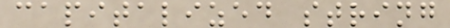capitalized string
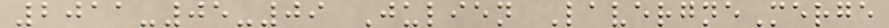2011-05-09 Julien LavergneMerge
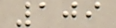109
